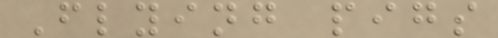Flying pigs
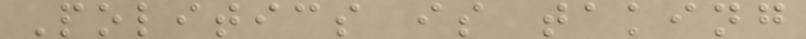Politics is taking
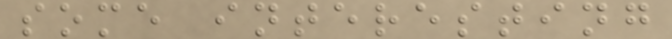some interesting
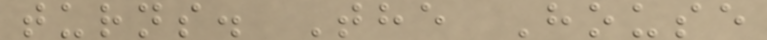turns. The House
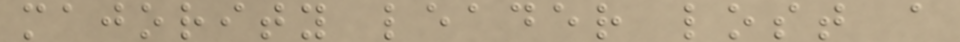majority leader lost a
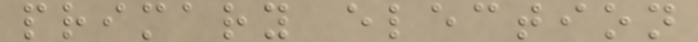primary election
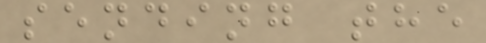sending the
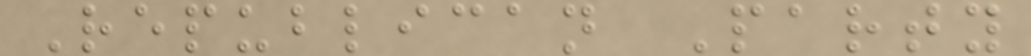Republican Party
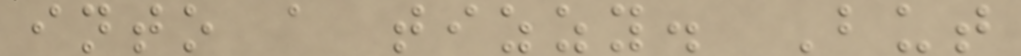into a tizzy. But
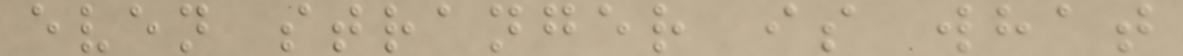even stranger is what
